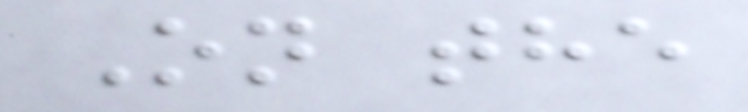On the
